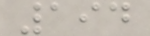194
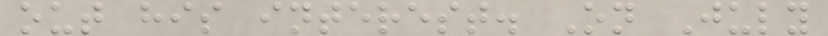out his interest. On July
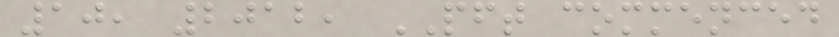10, 2012, PFT commenced
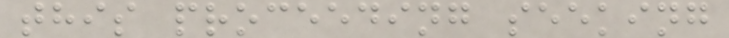this proceeding seeking
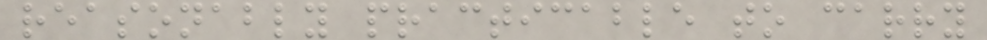reasonably practicable to carry
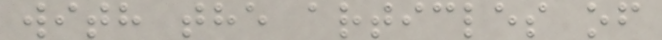with the articles of
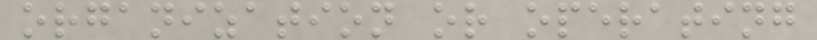organization or operating
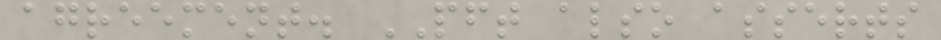agreement. PFT also asserts
